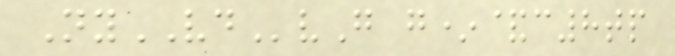NyVDvG g*&c8tp
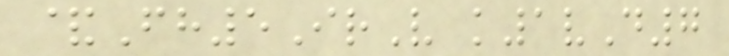&Fh5IrV k1vD7
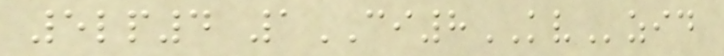5lp4 1CI8KVzid
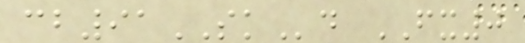cb91SKd FX0
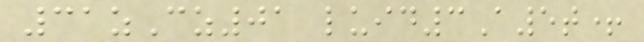31zCz01 luid3A5t+
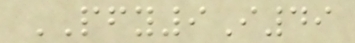PFY9I49
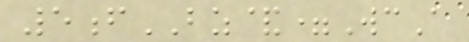5fBZ&=WcA
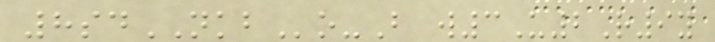8sdNKBo-B w3U2R9y
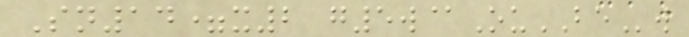Sn14=x2 g5w@OuBEw
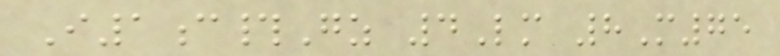I1c#Gz 4Lm 8M75
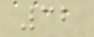32
